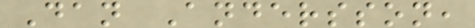Dan Andersson,
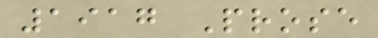1917 Prose
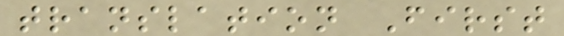translation First
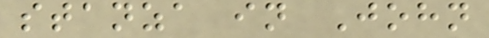stanza in John
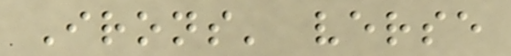Irons' verse
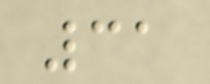31
